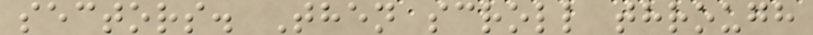sectors. Then scroll through
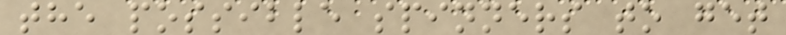the possible spinners to get
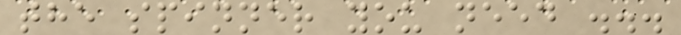the spinner you need ...
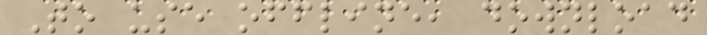To use offline, download
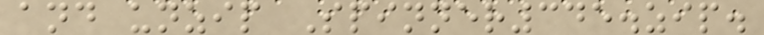and unzip Spinner345.zip.
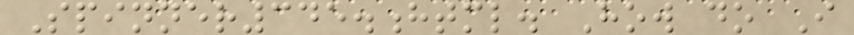Spinner345.html. How do I
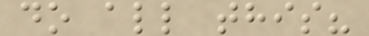do all this?
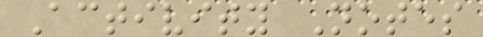Activity Notes
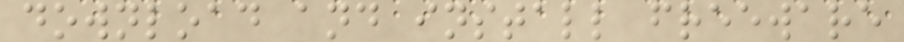download and install freeware
